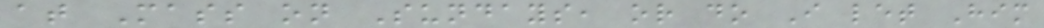at Mass on Sundays, or do I let Him
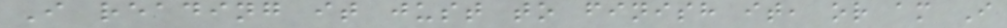I reading it just to finish it, or am I
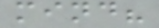mind?
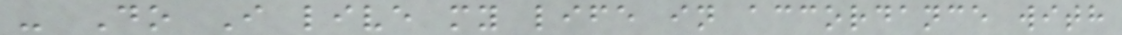- Do I live my life in accordance with
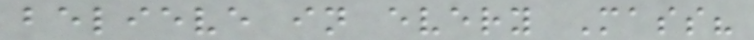believe in every Mass?
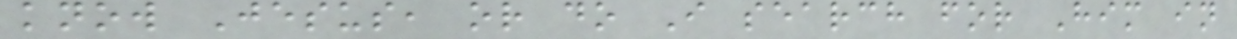know Jesus, or do I search for Him in
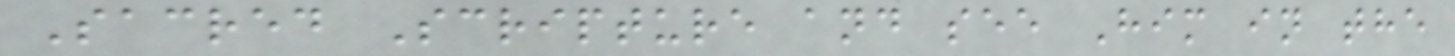Sacred Scripture and see Him in the
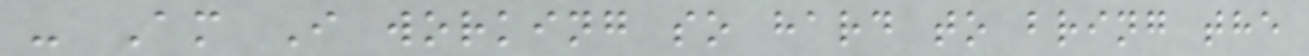- Am I working so hard to bring the
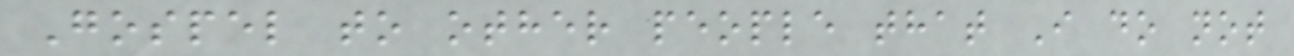Gospel to other people that I do not
